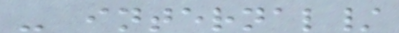- internal/
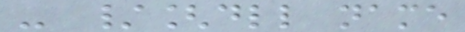- /[dll name
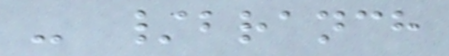- /branch
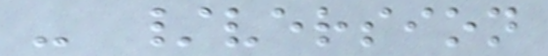- /version
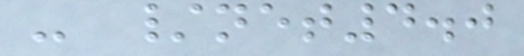- /net4.0
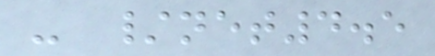- /net4.5
